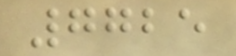7725
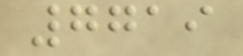7719
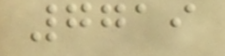7719
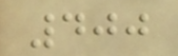400
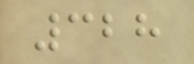328
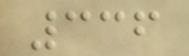336
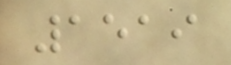1519
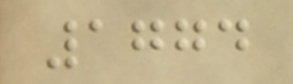1774
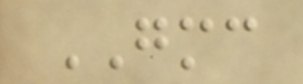GMC
